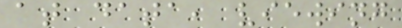at data, viewing
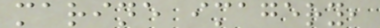marine imagery,
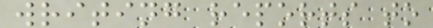writing reports to
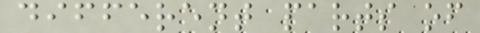different parts of
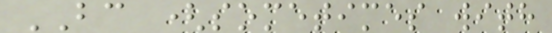BC (sometimes with
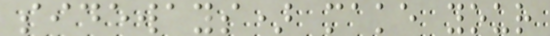sideways) make your
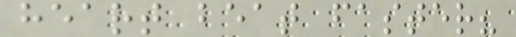heart beat faster?
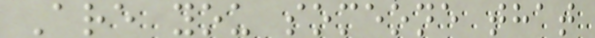Are you someone that
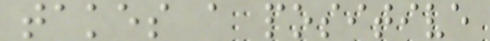takes a positive
